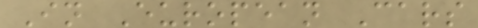In European Cars
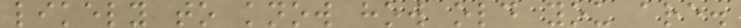likely to know how old you are.
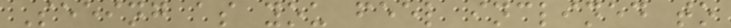Seeing as you feel inclined to
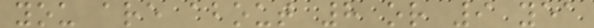you are about 8 or 9 yea
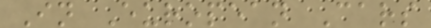In European Cars
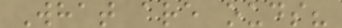What are ouds?
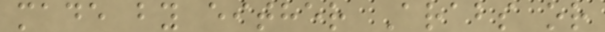made by either Arabs or
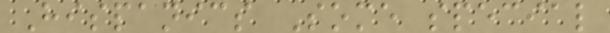Hispanics Some special
